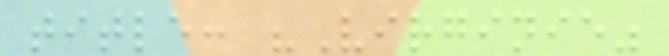title: "Virginie"
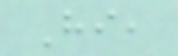Hi,
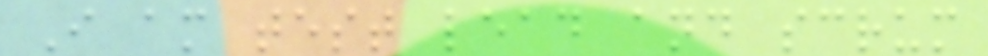I am test lead and scrum
